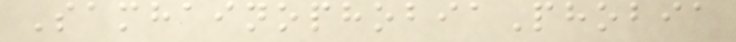SamhainophobiaPhobia
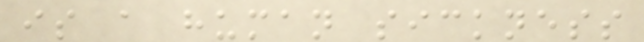is a human sickness
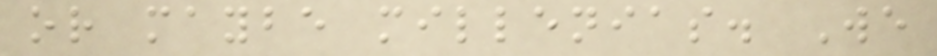or maybe millenias. We
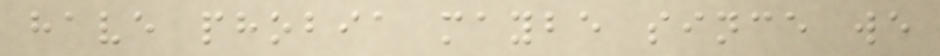have phobia maybe since we
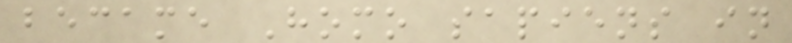became Homo sapiens in
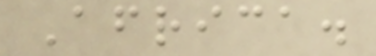Africa.
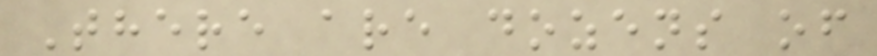There are dozens of
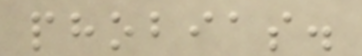phobias.
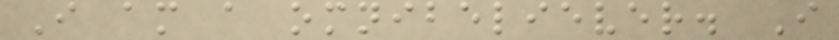I am a omnibeliever. I
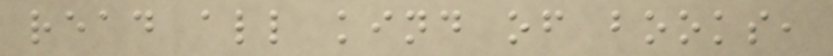read all kind of books,
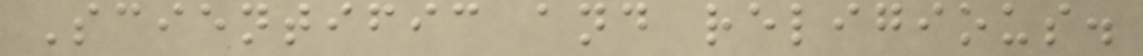Scientific and religious.
